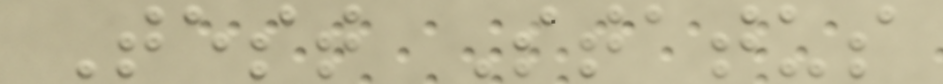Test Status
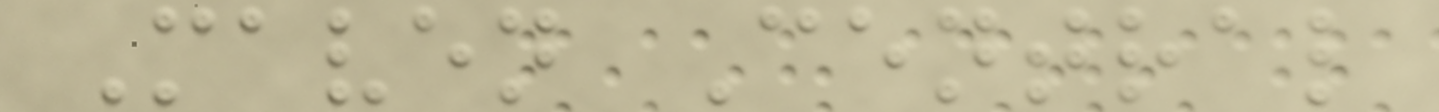Maven Central
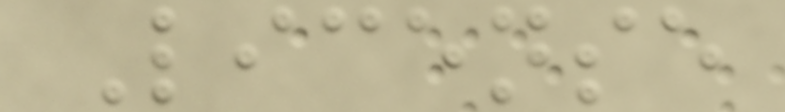License
